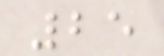25
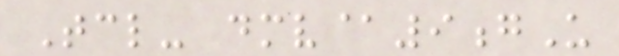Tcl- dmv@9gU
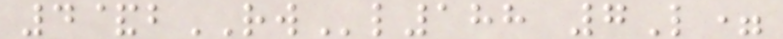4&bRWl188 7L=
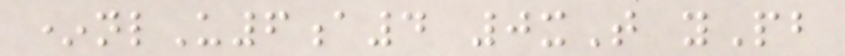*nlU6a4 0xT yPb
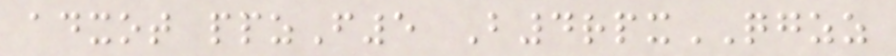adxot ppzF5 B4rpxQGZZ
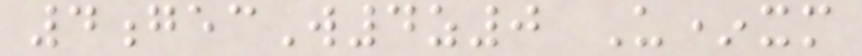4gecW4z0 U*xm
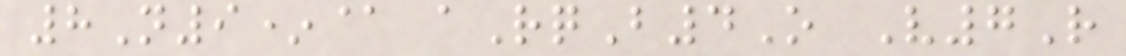8N9*@ aRqB4O V7R
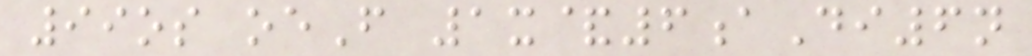99os oeF 1x&6aDi6n
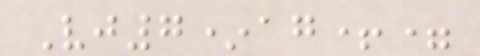Vj7*ag+=
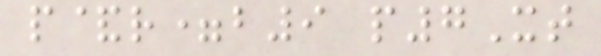p&r=b9 p7Xt
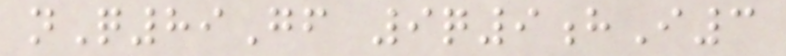nQ89Gf 9q9hI3
